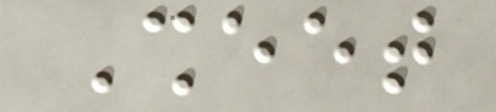Sheet
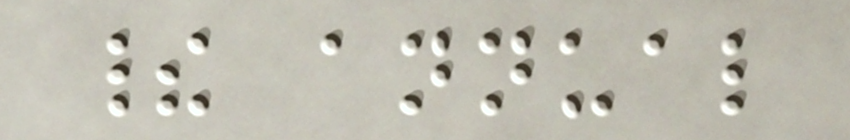their annual
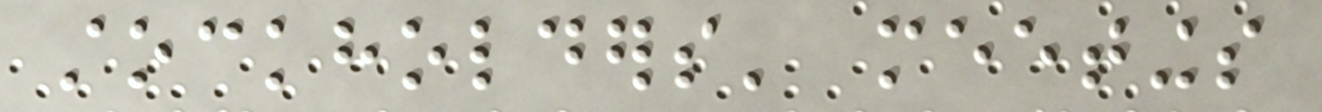stockholders' meetings
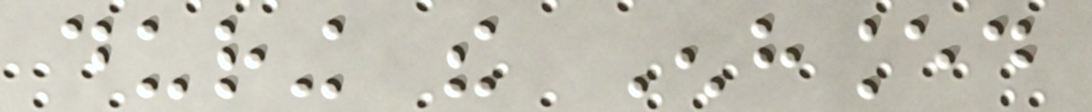during the Enhanced
